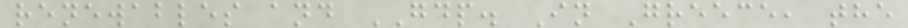renewables and GDP. In Greece, the
